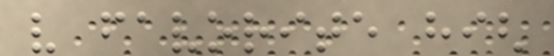very favorite high
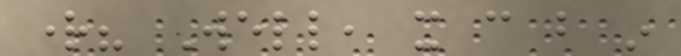right? Well, it can but in
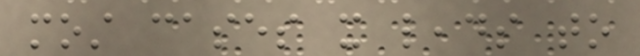most cases it leads to
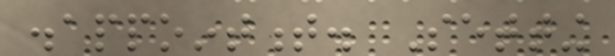disappointment. Setting
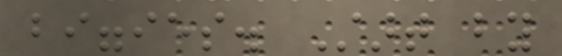biggies. Start by
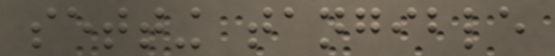setting tangible
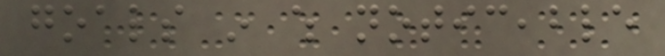goals in which noticeable
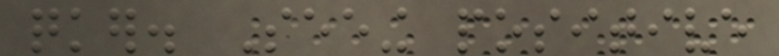quicker. Seeing positive
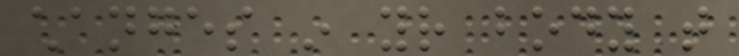changes in your body that
